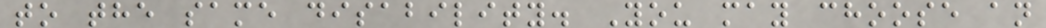to the same disability. You may choose an
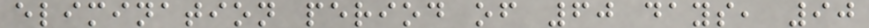elimination period of 60 days, 90
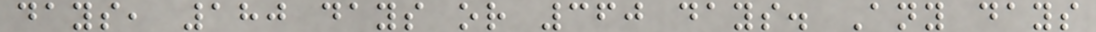days, 180 days or 360 days. Any days
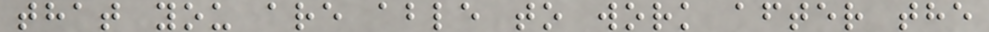that you are able to work after the
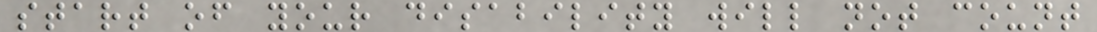start of your disability will not count
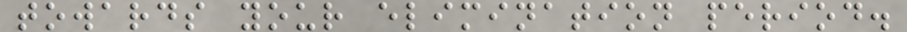towards your elimination period.
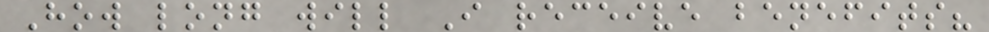How long will I receive benefits?
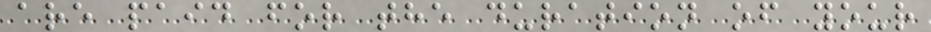are paid for the duration of your
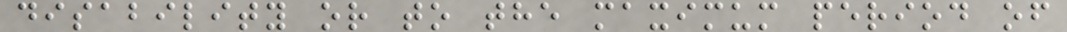disability or to the maximum period of
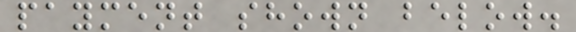payment shown below.
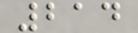214
